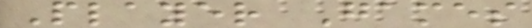Player Games
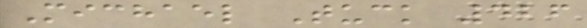Michael Tuck 426
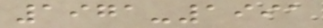1971-1991
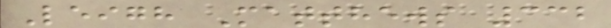Leigh Matthews 332
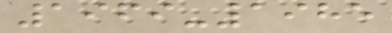1969-1985
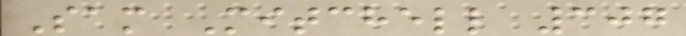Sam Mitchell 307
